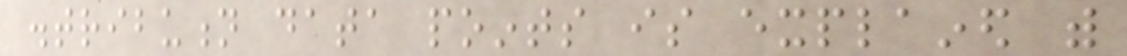distribution data points is explained with
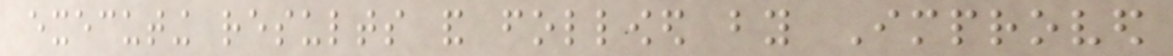executing results and followed by Improved
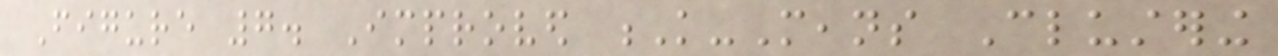Figure 7. Improved K-Means Clustering
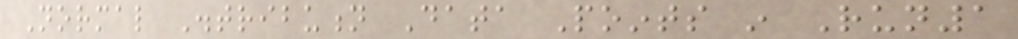Normal Distribution Data Points in Run1
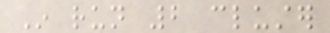In run 2 cluster
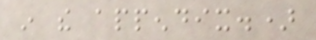in the appendix.)
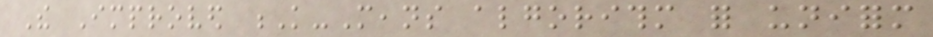The Improved K-Means algorithm for uniform
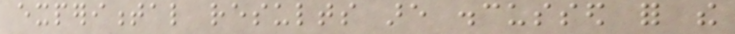experimental results are discussed for the
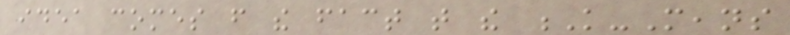idea comes from the fact that the K-Means
